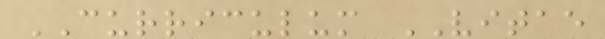CURRICULUM VITAE
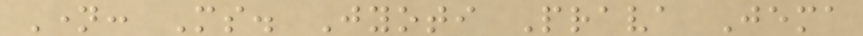Name: Ms. Jyoti Prava Jema
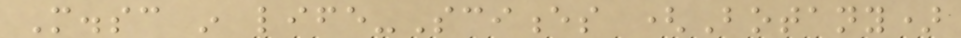M.sc in life-Sciences (Botany)
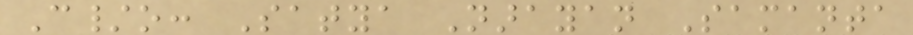C/o: Satya Narayan Samanta
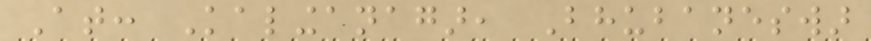At: Kalinganagar, Bhubaneswar
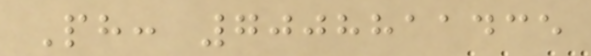Ph: 7008811435
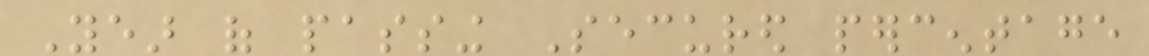Year of passing Secured percentage
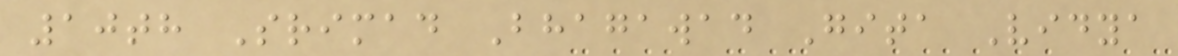10th Srimad Bhagawad Gita Vidya
